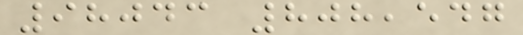98043 808,547
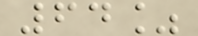64%
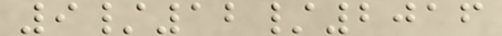9/12/2016
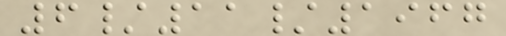6/11/1967
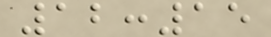12:15
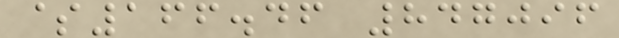$166.46 847096
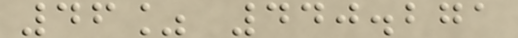46% 440.271
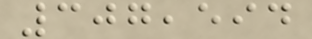307,594
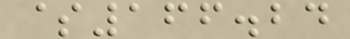$166.24
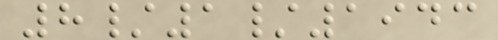8/1/1943
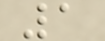1
